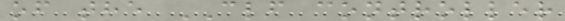of the CLF controller
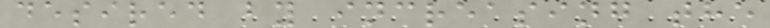desired by increasing the
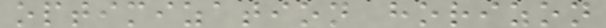optimization horizon
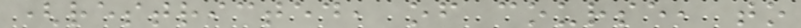(restricted, of course, to
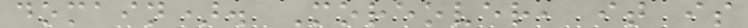domain). Moreover, it is
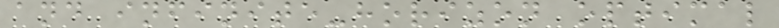and infinite-horizon optimal
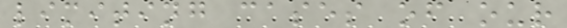limiting cases of our
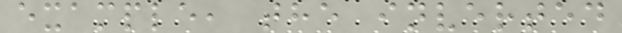example, the inverted
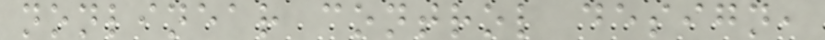nonlinear control design,
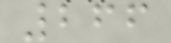266
